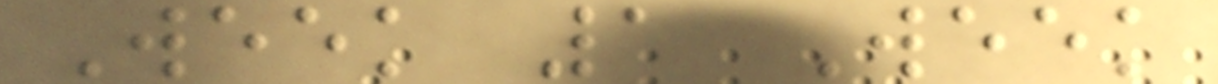Week 1 Week
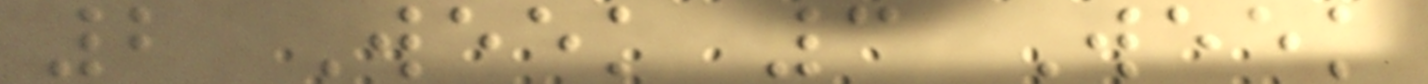2 Week 3 Week
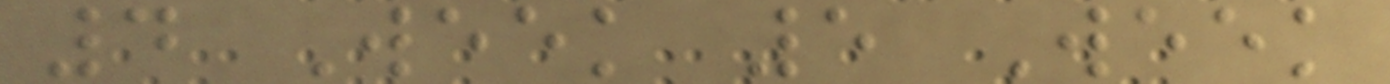4 Week 5 Week
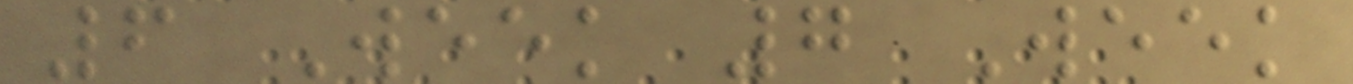6 Week 7 Week
